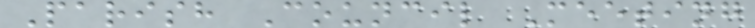Parish Council Meeting
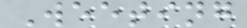Weeting
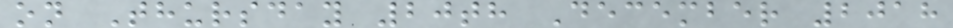on Thursday 20th December 2018
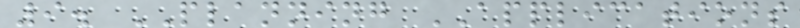9. PLANNING APPLICATIONS
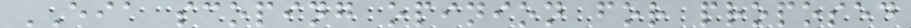EIA scoping opinion for proposed
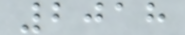2018
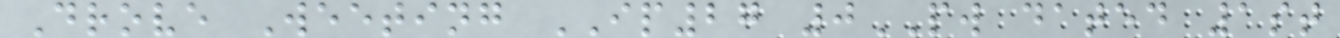Drove Weeting IP27 0PW dated 1st
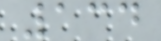134
